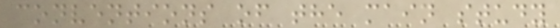conventions of the main study
